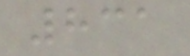831
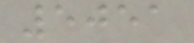5051
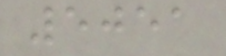5051
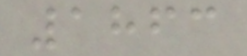1863
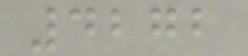4272
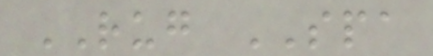RUG SPA
